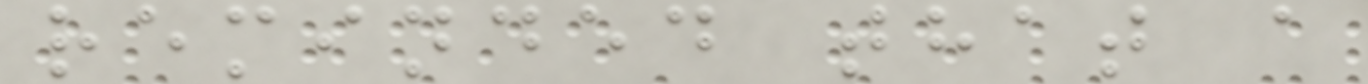reminded that a
